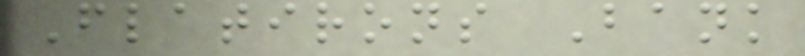Flatirons Bank
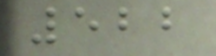522
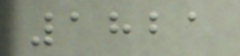1821
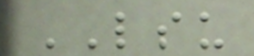LSU
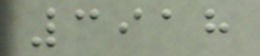3918
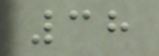38
